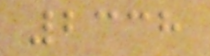2338
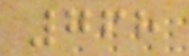768
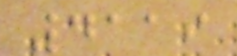4119
